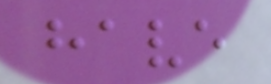have
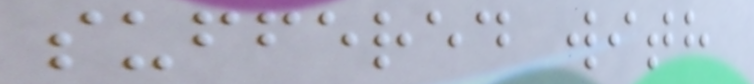suffered with
